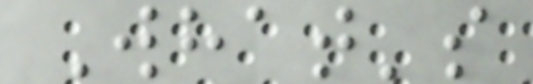What's
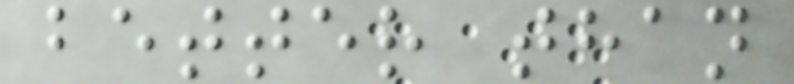better than
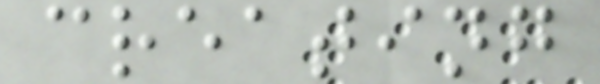creating
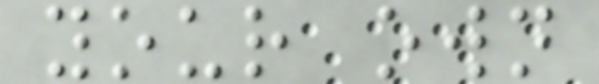your own
